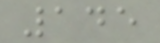145
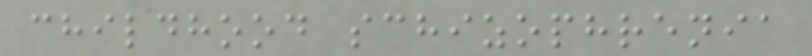childhood schizophrenia
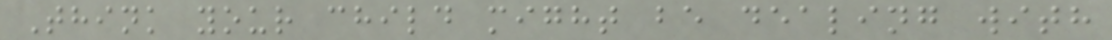Think your child might be dealing with
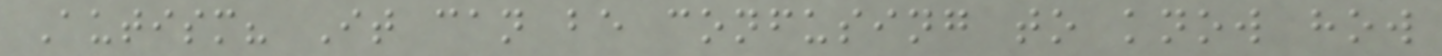Autism? It can be confusing to know how
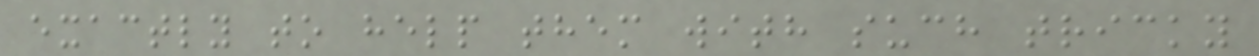exactly to help them with such tricky
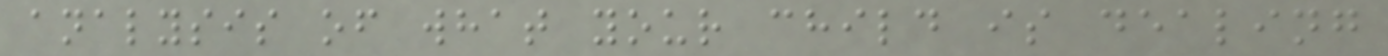analysis of what your child is dealing
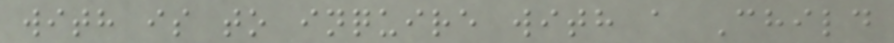with is to inquire with a Child
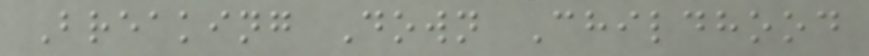Breaking Down Childhood
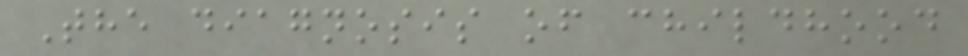The diagnosis of childhood
